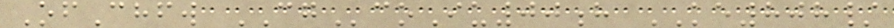OfChfw CGcoIu00h KE808/
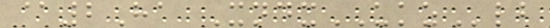@2Ha XndxUKZlb
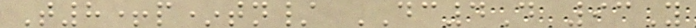T8+p*tn/ DC4D 93Y
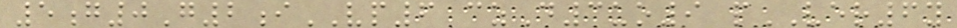5g0G2iVP6 czD3uo9 pVER6y
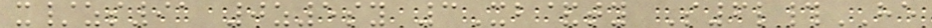x/zs91 0z5sy 3Xb&ty S6l#HE
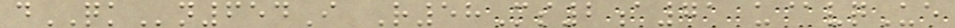dQKn654I R58Ms2a71 u@vqUe
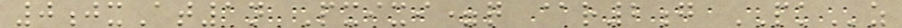0jxAt1n Pxixi=q @r2g PKz
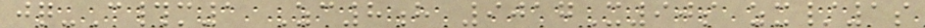jq-C#m1 Zc8h 9017X90s zx/1s
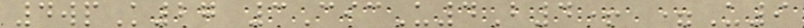4wpK27 3CicU4B4+ =U9
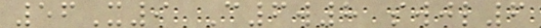56X9 C6w8 swjl6
